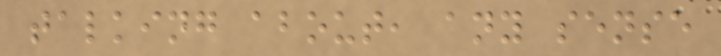talking about, any sense
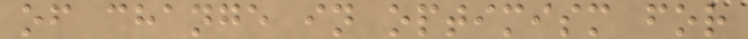of change in optimism for
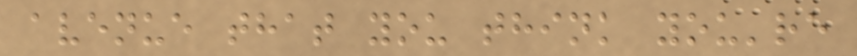avenue that you think you're
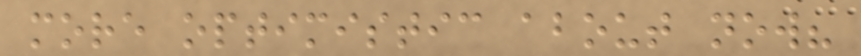more optimistic about now?
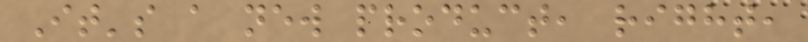It's a new product, right,
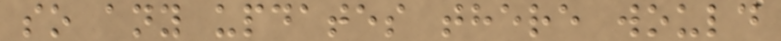so any updates there would
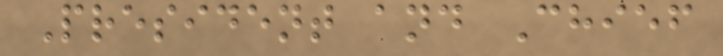President and Chief
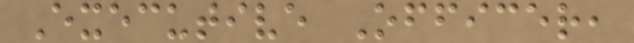Executive Officer,
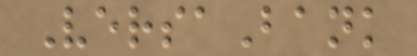VersaBank
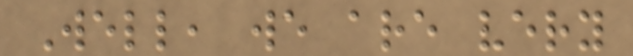Well, we are very
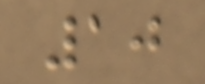10
